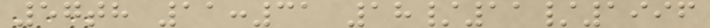57th 11:31 18/11/1996
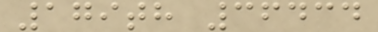179th 36434
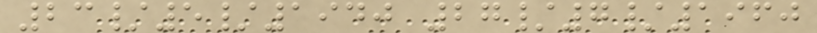23/5/1940 27/7/1960
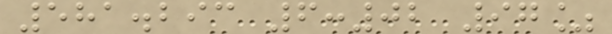581.293 6:02 97%
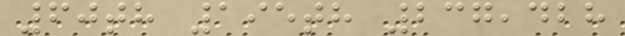60th 195th 237,428
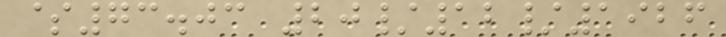$73.03 20/12/1926
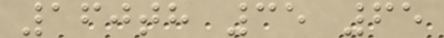160th 35 65
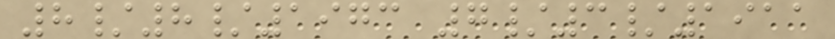8/8/1973 7/3/1911
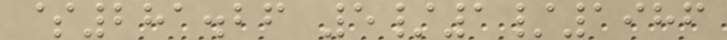$281.26 5/1/1986
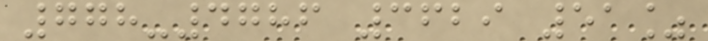778-4786 3629 51%
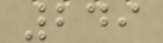249
